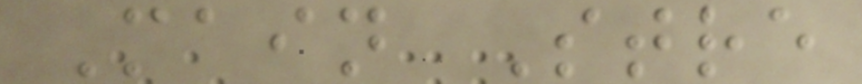Main Stre
